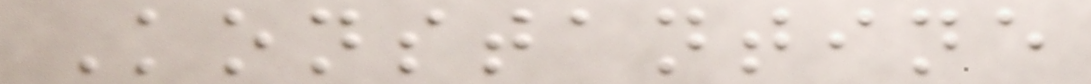Konstantine
